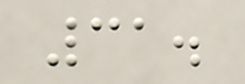31.
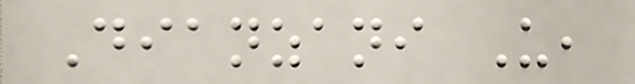Dianzani U,
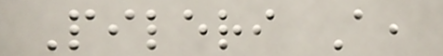Pileri A,
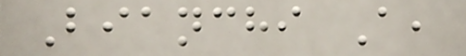Bianchi A,
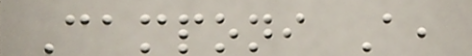Camponi A,
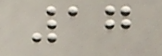17
